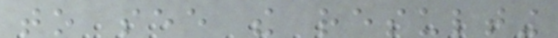to see the resulting
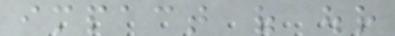impact of our
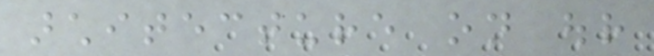architecture on our
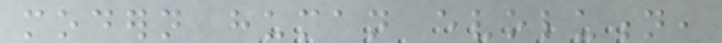modern human evolution,
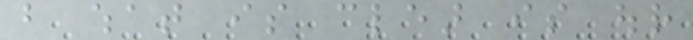but what is clear is our
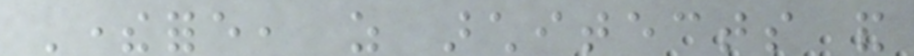Therefore, as architects and
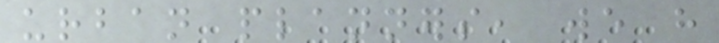urban planners, we have
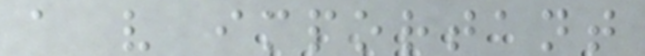a very important
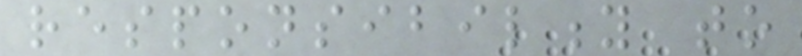responsibility to
